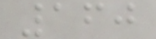160
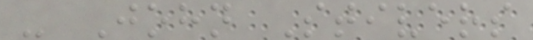- John Stivers
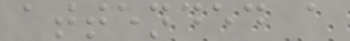attended a
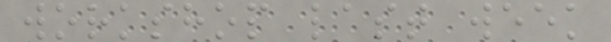workshop last week
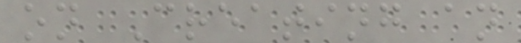on Creating an
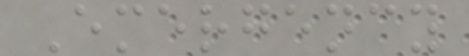Emergency
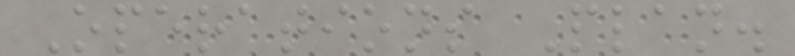Operations Plan.
